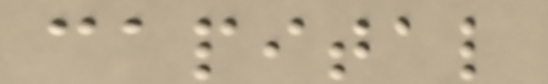capital
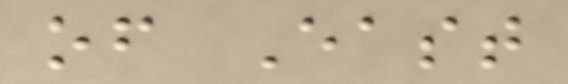of East
